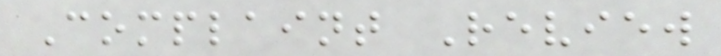Complaint Review
